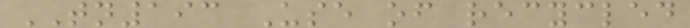TN193 Use of recycled
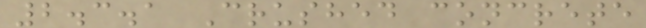2.3.1 Crushed concrete
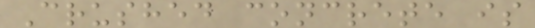Crushed concrete is
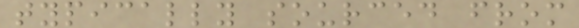typically sourced from
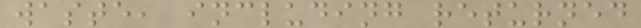waste, including returned
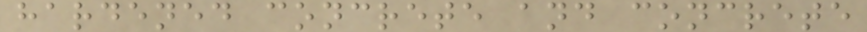hardened concrete and concrete
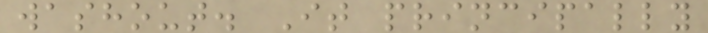washout. It principally
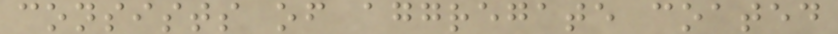consists of aggregate coated
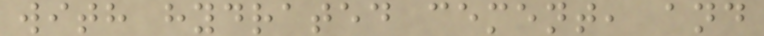with hydrated cement, and
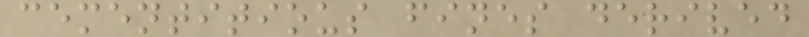cementitious fines derived
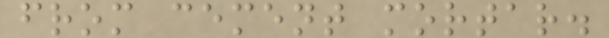from cement mortar.
